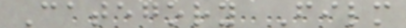Category Film
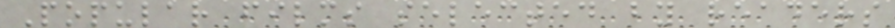Popular films selected by readers
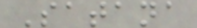Satana
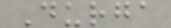Durga
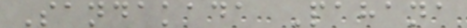Sandakada Pahana
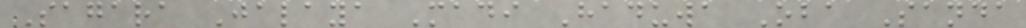Sagara Jalaya Madi Haduwa Oba Sanda
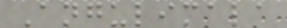Angulimala
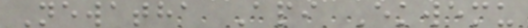Newatha Api Ekwemu
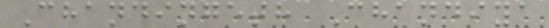Chandingeth Chandiya
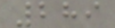289
